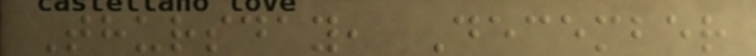Thursday, December
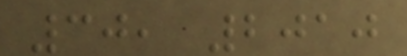30, 2010
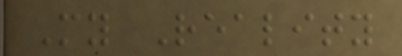My Reality
